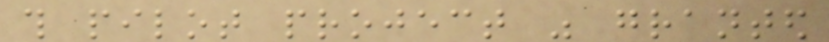this pilot project was granted
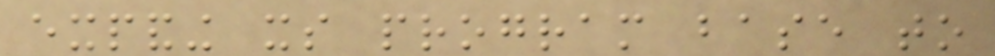expanding its program base to
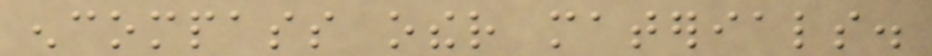encompass other materials.
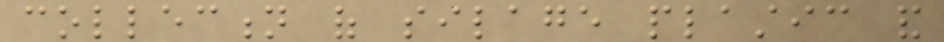collection of silage plastic and
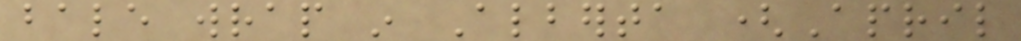bale wrap in Alberta (April
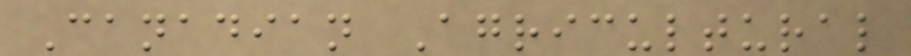Canadian Agricultural
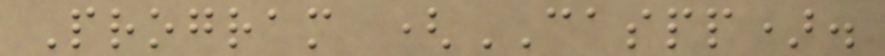Program (CASPP).
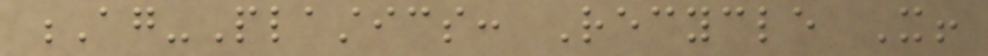Ag-Plastics: Recycle It!
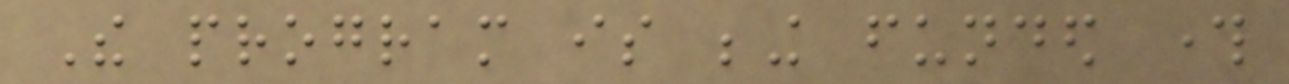The program is being funded through
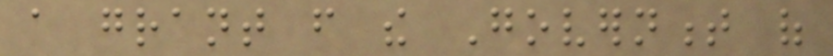a grant from the Government of
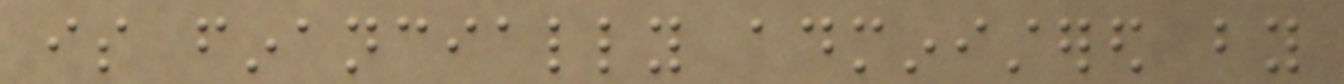is financially administered by
